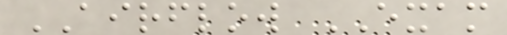AIRFLOW EXAM
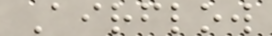Airflow
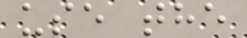use the
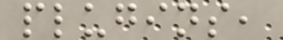plugins,
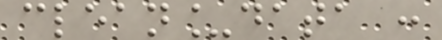clean_data :
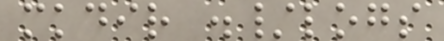mkdir ./logs
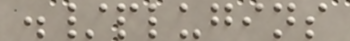./plugins
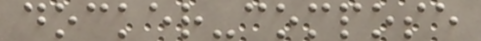docker-compose
